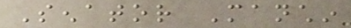Senator Manchin
